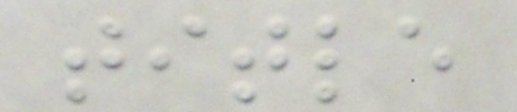title
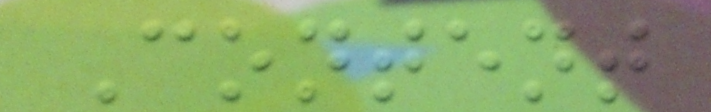Content
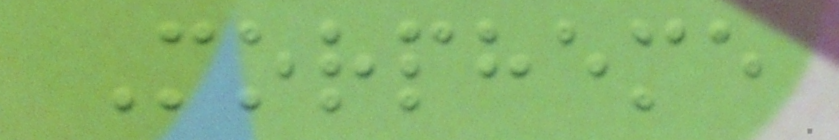Morpheme
